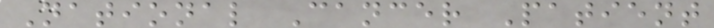National Cancer Patient
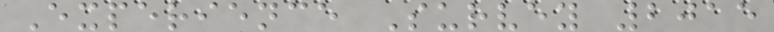Experience Survey 2015
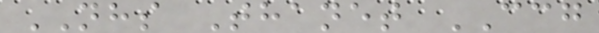NHS Thanet CCG
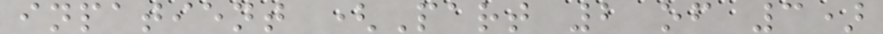inpatient (Part 2 of 3)
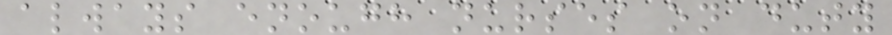always enough nurses on duty
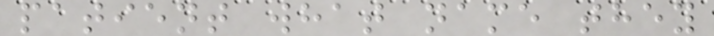patient what name they
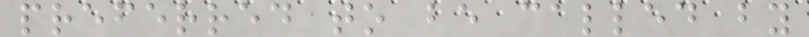preferred to be called by
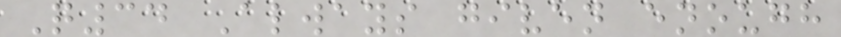Q34 Always given enough
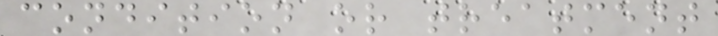condition or treatment
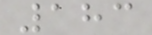183
